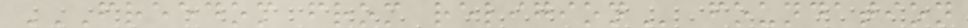FREEDOM FROM RELIGION foundation
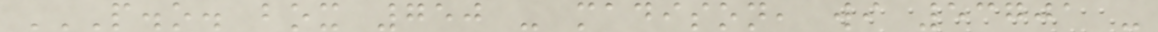P.O. BOX 750 - MADISON, WI 53701 -
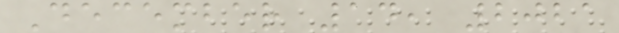December 14, 2021
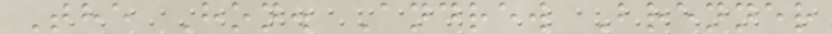The Hon. Andrew Brenner
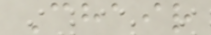Chair
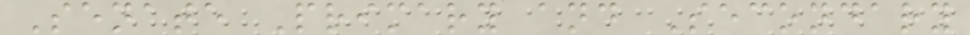Senate Primary and Secondary
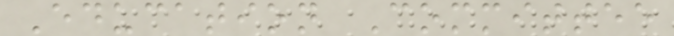Education Committee
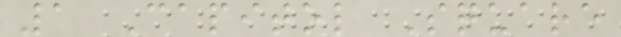1 Capitol Square
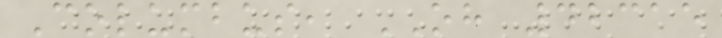Columbus, OH 42315
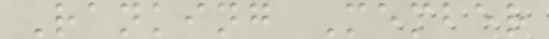Ranking Member
